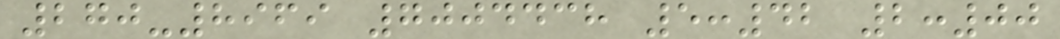270-8969 7004438 5:42 2:00
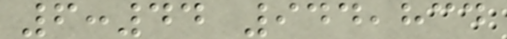6:44 944,834
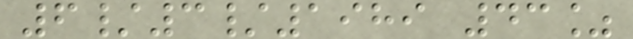6/3/1989 43%
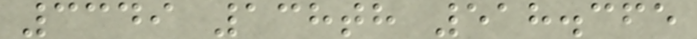3349 138th 518.365
